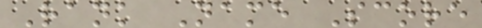Rank Name Score
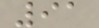91
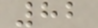82
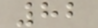82
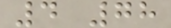4 78
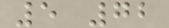5 72
